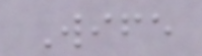Wife
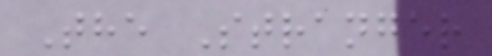The Stranger
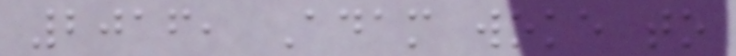2016, Adam woke to
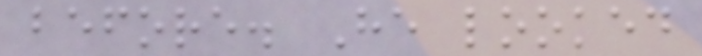before. He looked
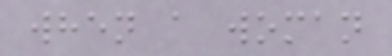when a woman
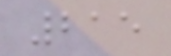215
